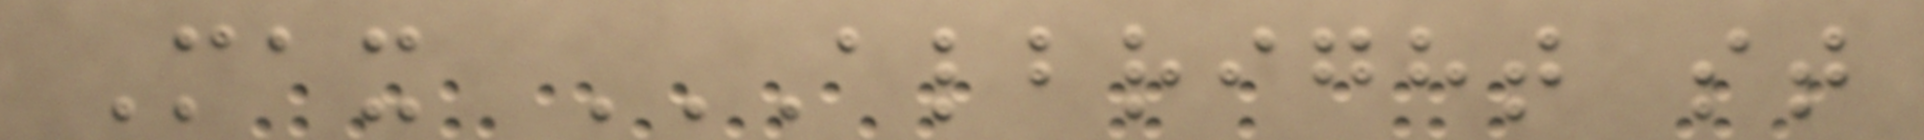Max ALBRIGHT ST
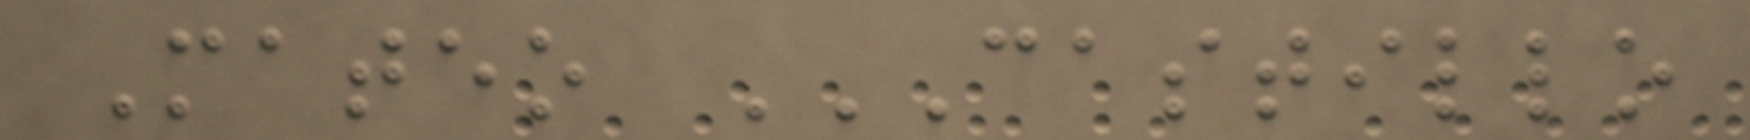Mateo CASTILLO
